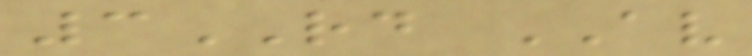3RD AV
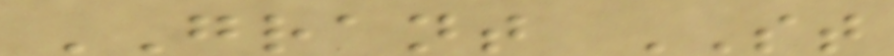GRANT ST
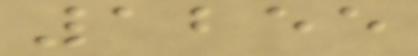1255
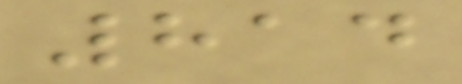814
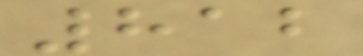812
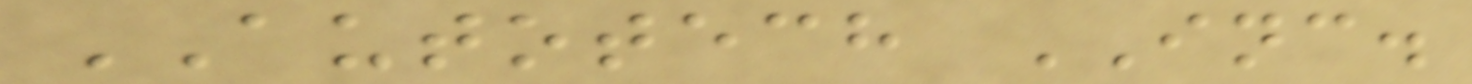AUTOTECH INC.
